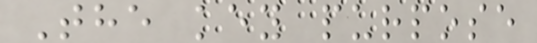The key purpose
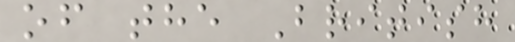of the British
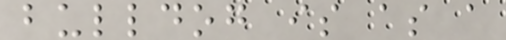bulldog is as a
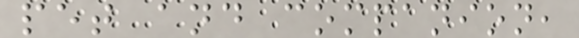pet and companion,
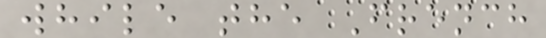while the French
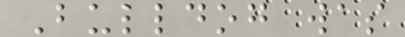Bulldog was
